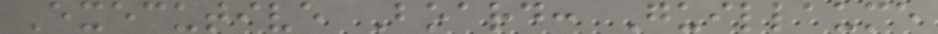Executive Board: Guillaume
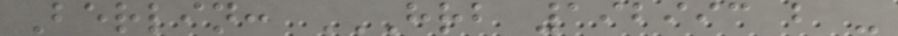Berlin: HRB 192993 B -
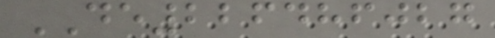DE226486027
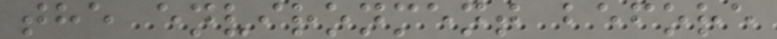the environment before
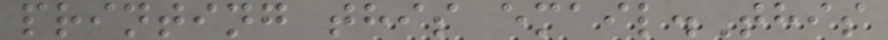printing this email.This
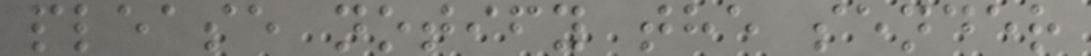please notify the sender
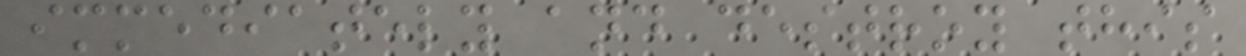immediately and destroy this
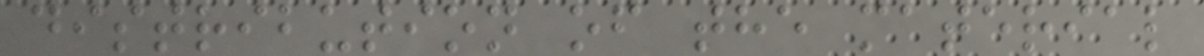distribution of the material
